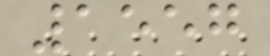1557
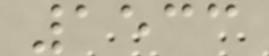1533
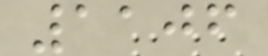1106
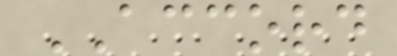ACCORD
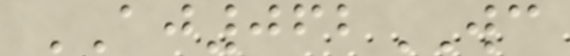AJ062WC
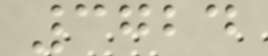3724
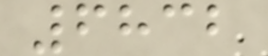6832
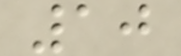10
